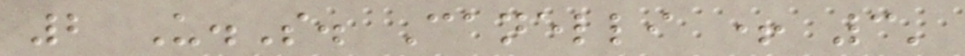2 U.S. Canelli + 3'
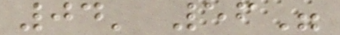04' 56"
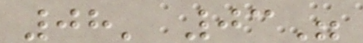08' 03"
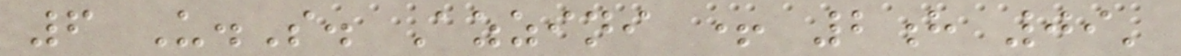6 U.S. Azzini + 2h 09'
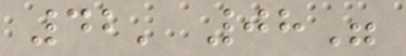42' 08"
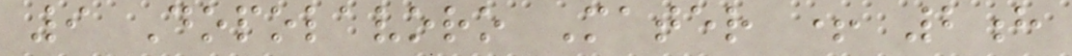9 Dopolavoro Mater + 2h
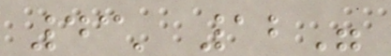43' 12"
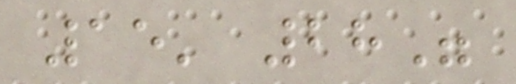15' 28"
